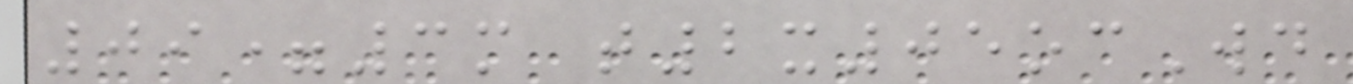09=3m t2x05ocWd
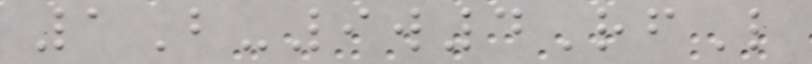1B-9w4RfL
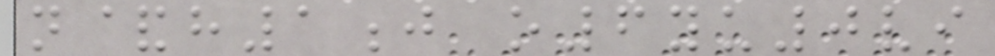n&h1j o6yu0vi
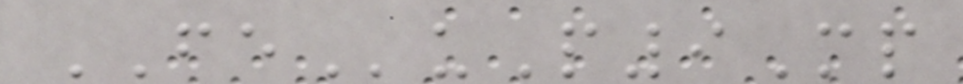FEuP9Mp
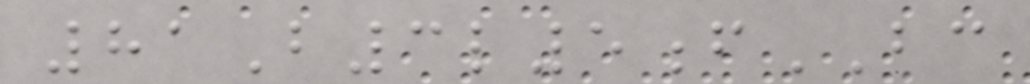81B3l5fBC
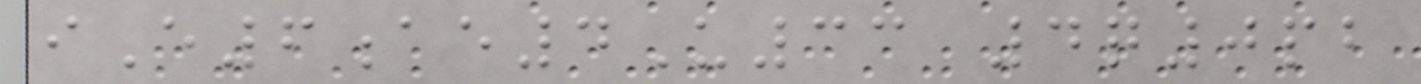iE6ae4U33 4q0pb
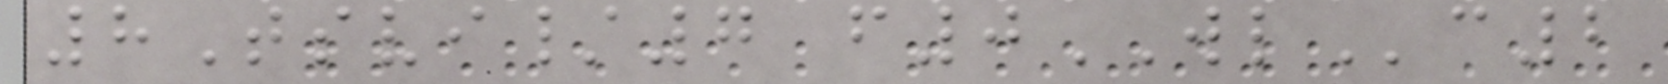8Tsvi/7 f0WLc2
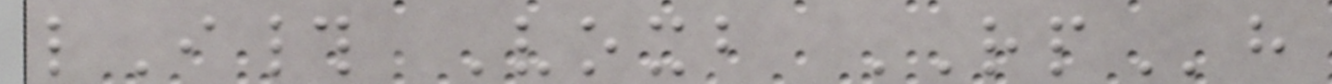lI# Voxb RPh
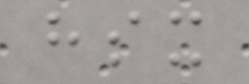hsx
